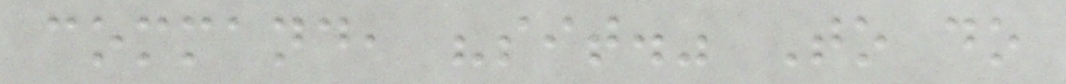command, "sit." To do
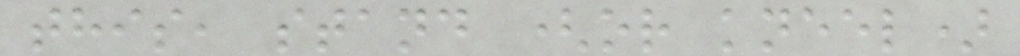this, stand (or kneel)
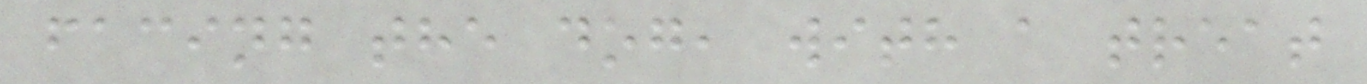facing the dog, with a treat
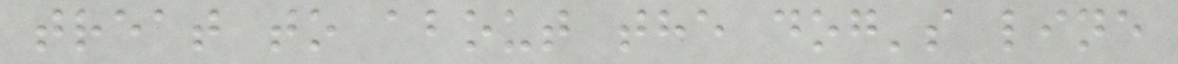treat to about the dog's line
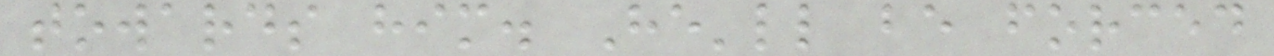towards him. He'll be forced
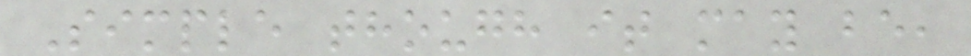Simple though it may be,
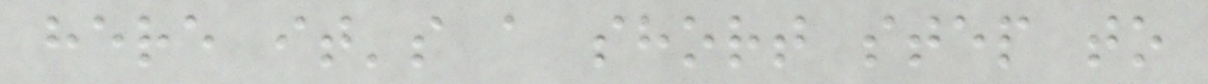here it's a short step to
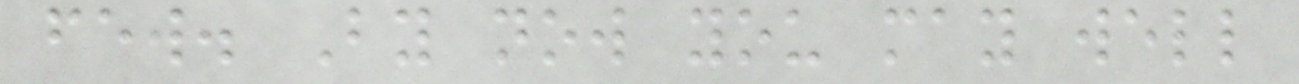few. By now you may well
